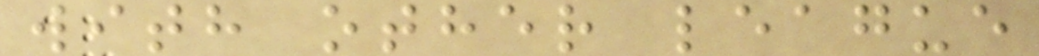with other league
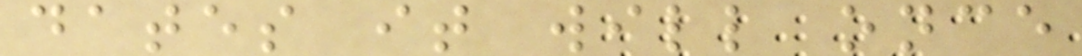dates it will once
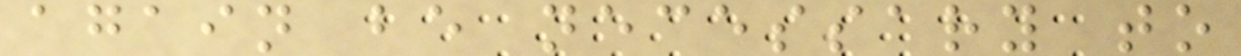again be necessary to
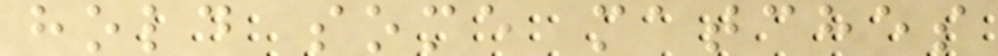hold some matches
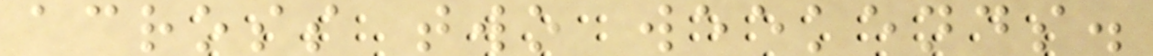across two weekends.
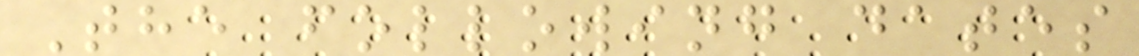The following dates
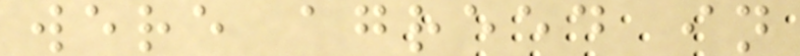were agreed in
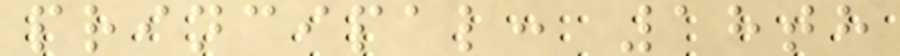principal: 18th
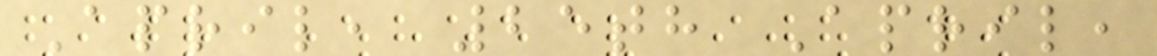April, 25th April,
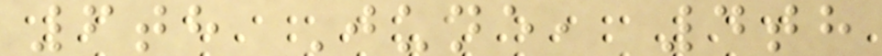6th June, 4th
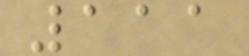111
